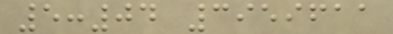5:04 3959611
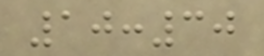10:30
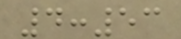4:53
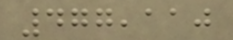477,110
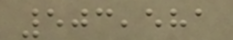503,581
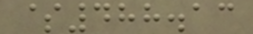$488.13
